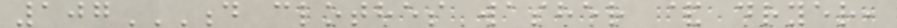107D CLOTHES WASHER & DRYER,
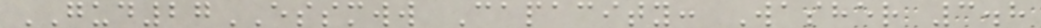GUD27ESSMWW Capacity: Washer 3.8
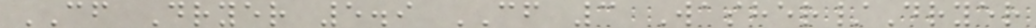CF Dryer 5.9 CF 3 Washer/Dryer
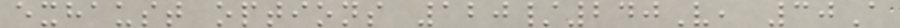exhaust options 120/240V, 30A
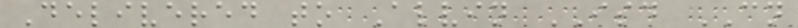Delivered to Alvin ISD CN
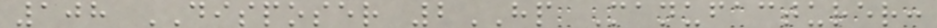108 DISPOSER 2HP Manufacturer:
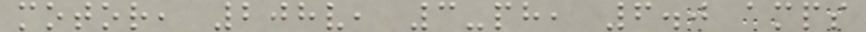motor, 208v, 3-ph, 6.0 amps
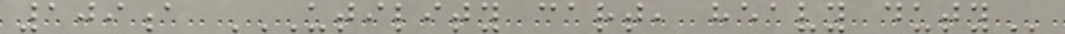109a UTILITY CART, HEAVY DUTY
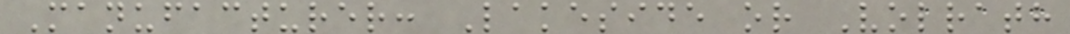Manufacturer: Lakeside or Volrath
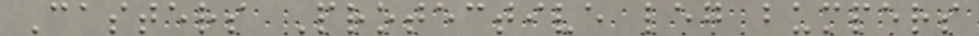Casters Protective leg bumpers
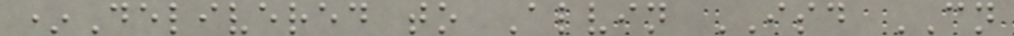*Delivered to Alvin ISD CN
